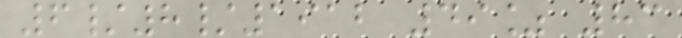6/8/1912 49% 83
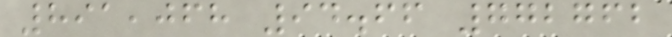891,068 94.66 772762
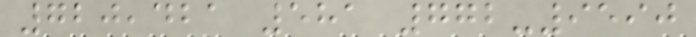720,421 581 772-9590
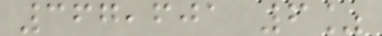367,601 6%
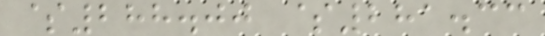$288.00 $281.33
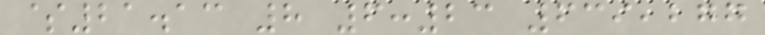$21.13 8 6:23 639,277
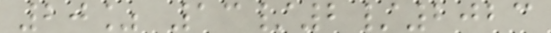20% 13/2/2023
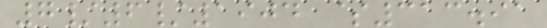7/6/1904 $313.91
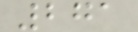271
